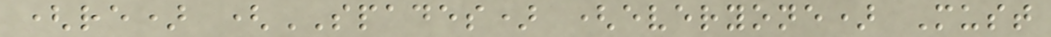(re) (SPADES) (everyone) Must
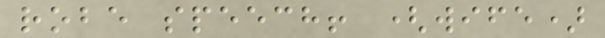robe speech! (wife)
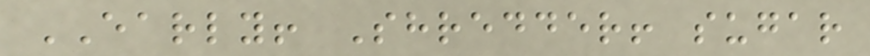EARLY! Shredder! sugar
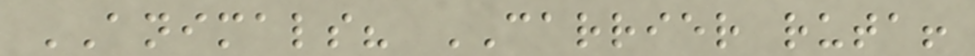ANIMALS? CARRIER ruta!
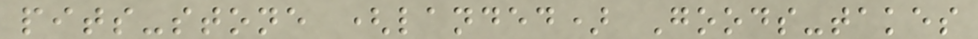pits-stone (landed) Goods-takes
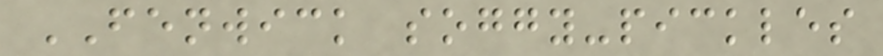FENWICK soggy-pickles
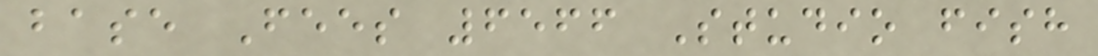base Fees 6566 Studio fish
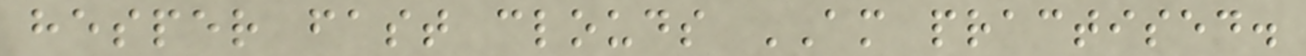hesper fast clouds AM practised.
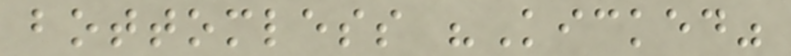bottomless "Kicked"
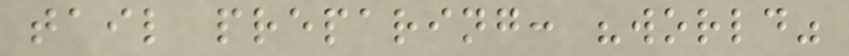tail preparing: "world"
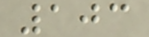103
